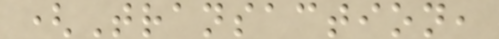(Transaction,
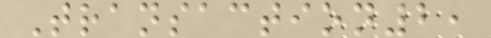Transaction2,
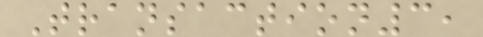Transaction3,
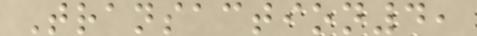Transaction4,
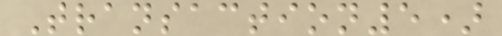Transaction5)
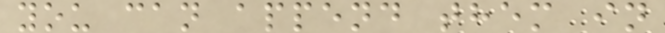you can append them in
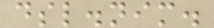dsl.nim.
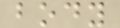body
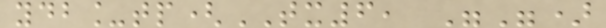ydb_tp(TX6, "")
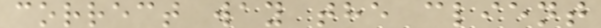correct way the client
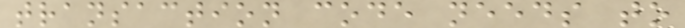transaction code needs to
